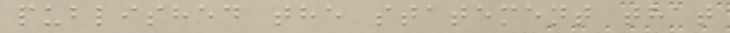published the statement that
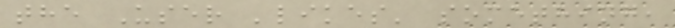the User 'likes' something,
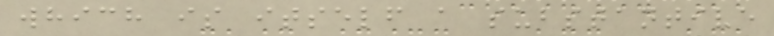which is itself a substantive
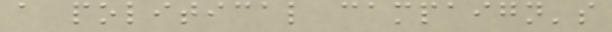a political campaign's
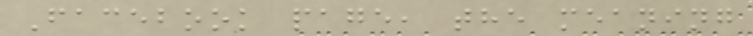Facebook page, the meaning
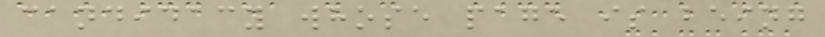candidacy whose page is being
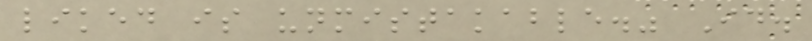liked is unmistakable." Id.
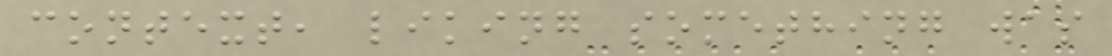context, liking something was
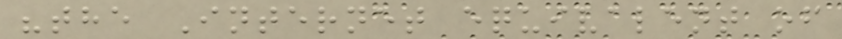"the Internet equivalent of
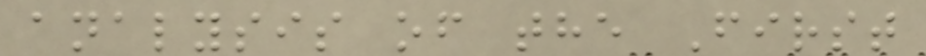analysis of the First
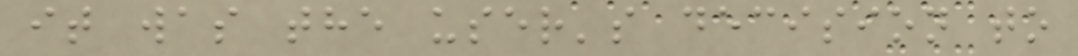it was the user's decision to
